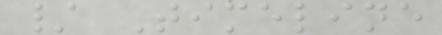/ Timeline
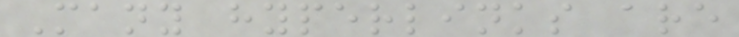Many hyperlinks are
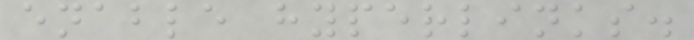enable hyperlinks.
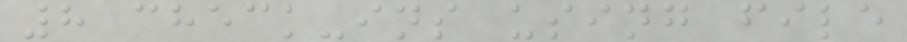8 check-ins using file
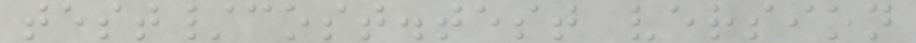test/cost.test version
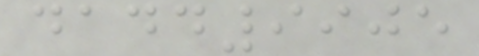dadd9905
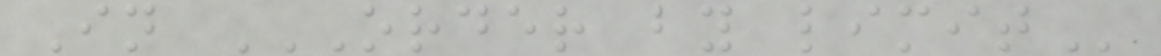In ORDER BY LIMIT
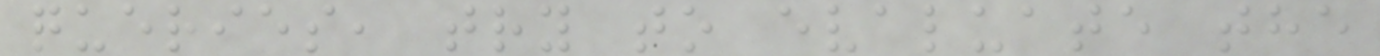queries, try to evaluate the
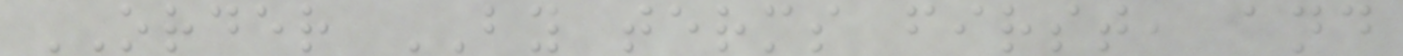ORDER BY terms first, and
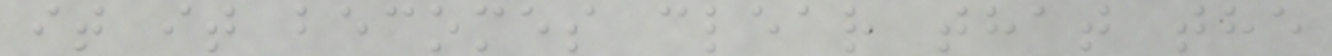it it becomes clear that the
